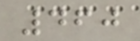460
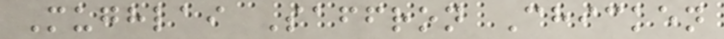Mughlai Saffron Chicken
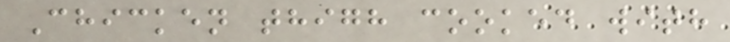Chicken thigh cooked with
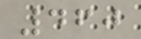460
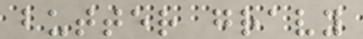butter gravy
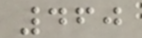460
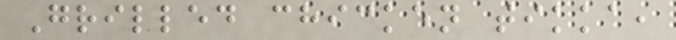Grilled chicken tikka,
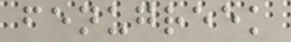fenugreek
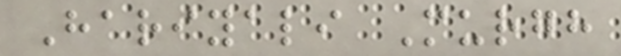Hariyali Murgh
